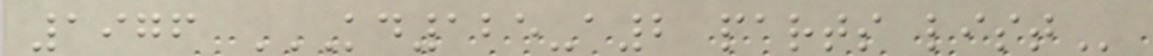1976 KD125-A2 PARTS LIST
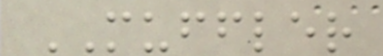MUFFLER
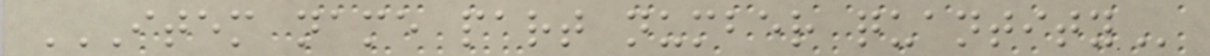ITEM NAME PART NUMBER QUANTITY
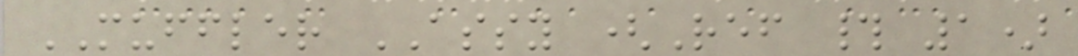MUFFLER ASSY (Ref # 1)
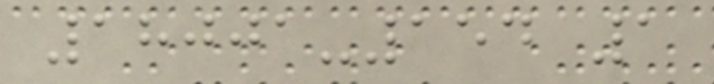18001-154 1
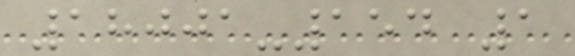18001-154 1
